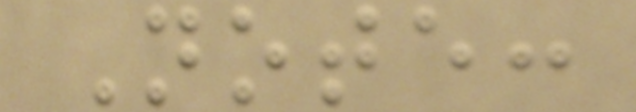Note:
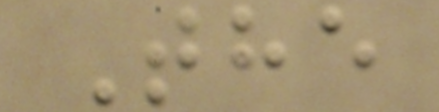The
